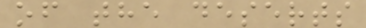of the deserts
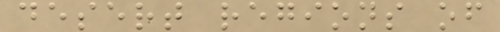desert regions of
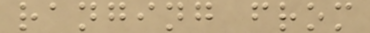ranging from
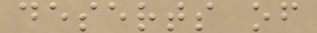deserts of
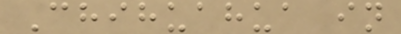Chihuahua in
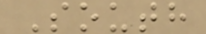South
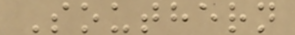Southern
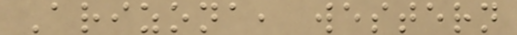Arizona, western
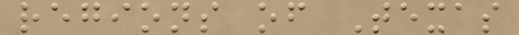regions of Texas
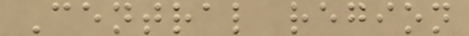Central region
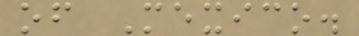of Mexico.
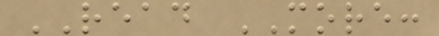READ MORE:
